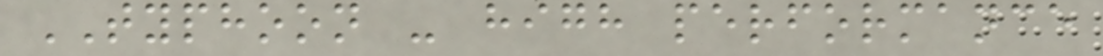TYPHOON - high performance
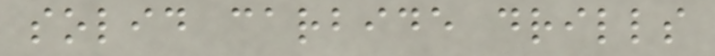solid carbide drills
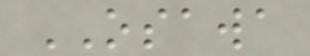OSAWA
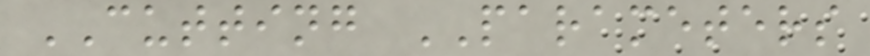CUTTING PARAMETERS
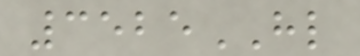3525HL
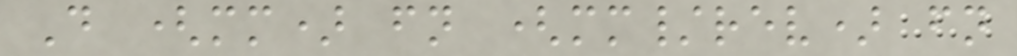D (mm) fn (mm/rev) fn
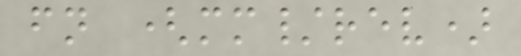fn (mm/rev)
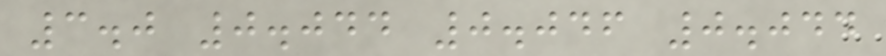3.0 0.044 0.046 0.044
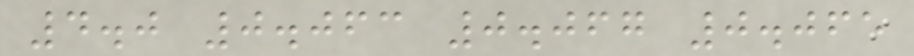4.0 0.063 0.067 0.065
